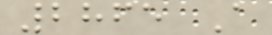2865 A
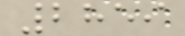2859
